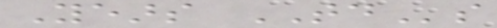Years TDs
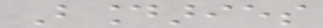Boundaries
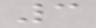3
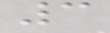3
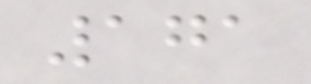171
